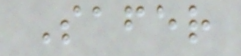Safer
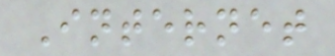Internet
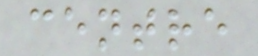centre
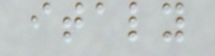italy
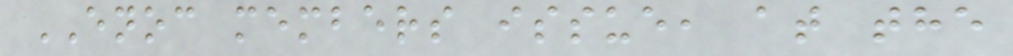ENOC members issue, at the
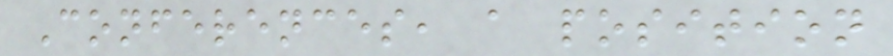Conferences, a position
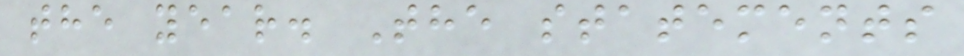the year. The statements
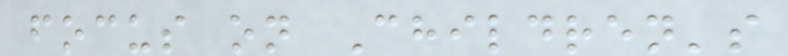focus on Children's
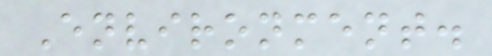Environment.
